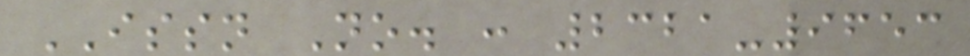ISSN No. : 2321-9653
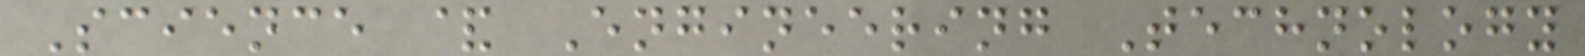Science & Engineering Technology
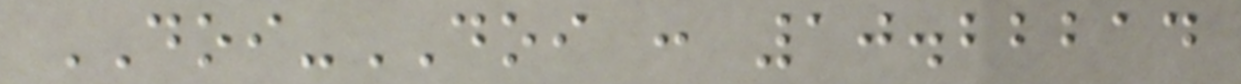DOI-DOI : 10.22214
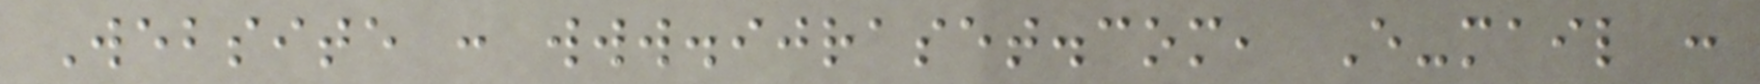Website : www.ijraset.com, E-mail :
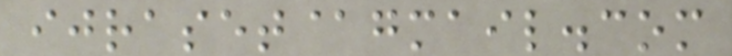ijraset@gmail.com
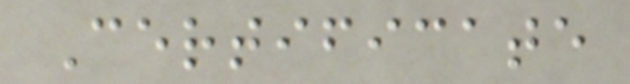Certificate
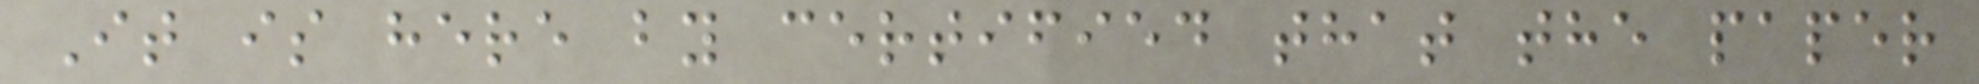It is here by certified that the paper
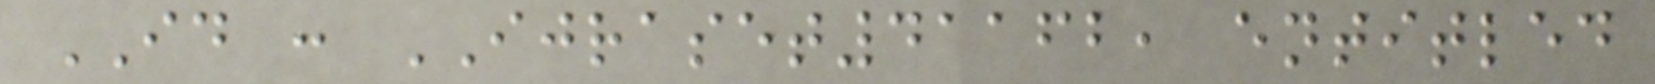ID : IJRASET41162, entitled
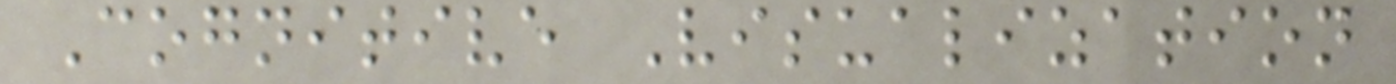Cognitive Visualization
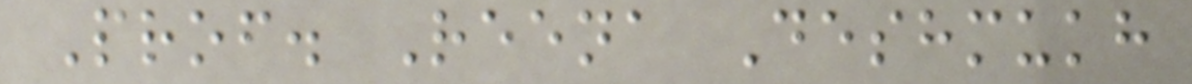Prof. Reena Deshmukh
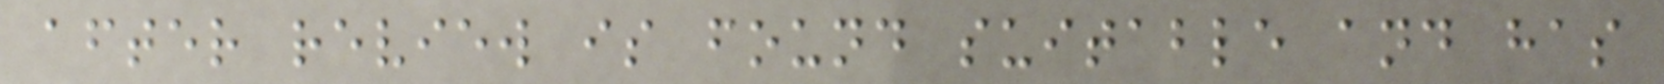after review is found suitable and has
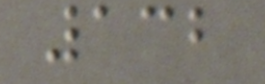132
